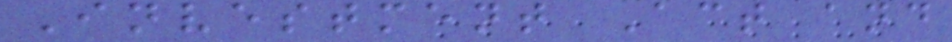Investment Act and
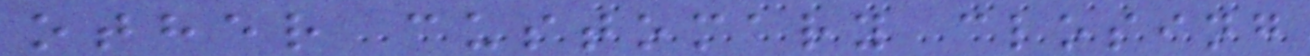other customary closing
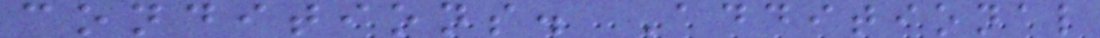conditions. Additional
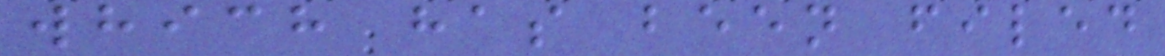which has been filed
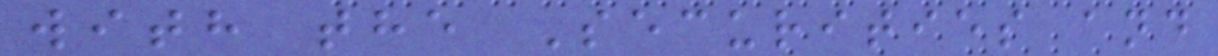with the Securities and
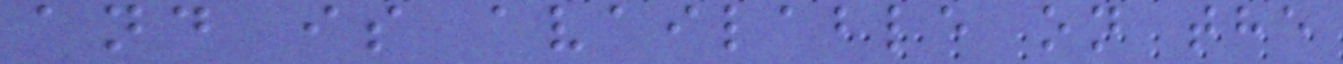and is available on the
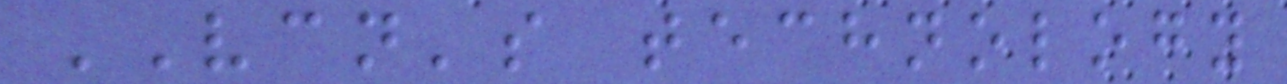VCN's technology
